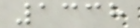1338
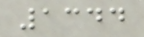1344
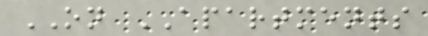ON APARTMENTS
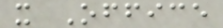x Office
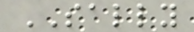SALLY
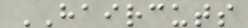HAIRCUTS
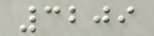3209
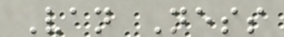Van Ness
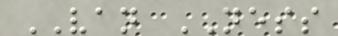VAN NESS
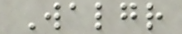Walgr
